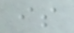is
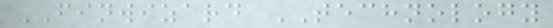FINWIZARD TECHNOLOGY
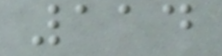114
